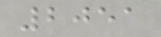2051
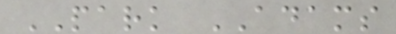PARK ADAMS
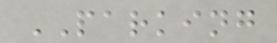PARKING
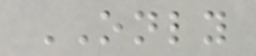ONLY
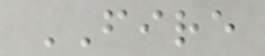FIRE
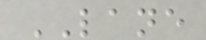LANE
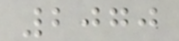2070
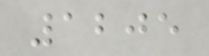1205
